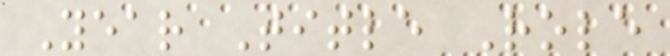Year Title Role
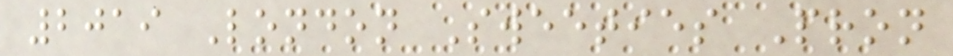2019 London Sweeties Pron
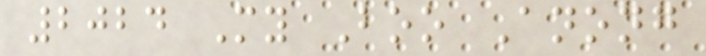2024 My Boo Anong
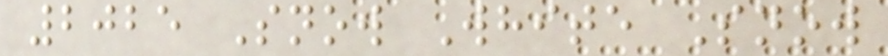2025 Snow White Snow
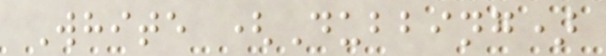White (Dubbing)
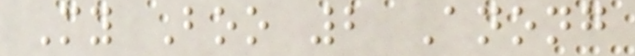My Boo 2 Anong
